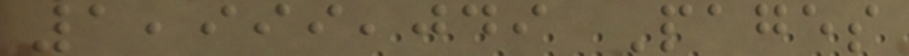1,999,049 Pages
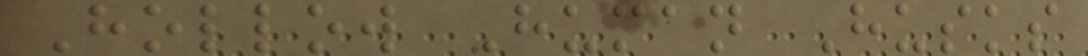Hollow Human Husks
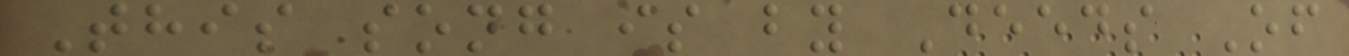This song is by Deeds Of
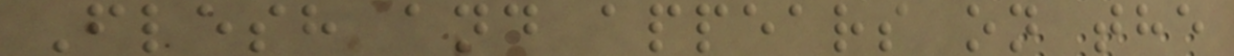Flesh and appears on the
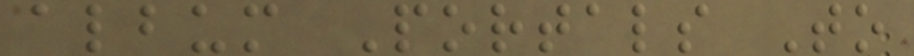album Portals To
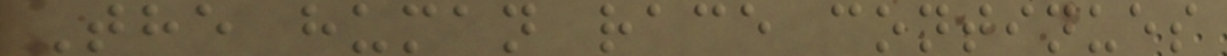The human race continues
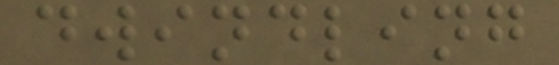dwindling
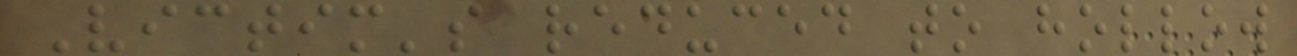Victim's reduced to hollow
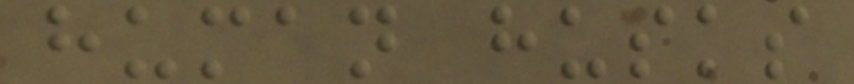human husks
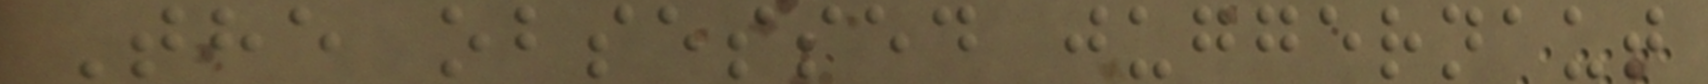The obsessed juggernaut
